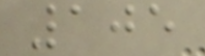105
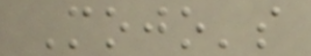Mojo's
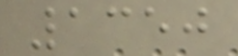1350
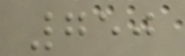750
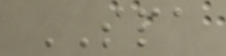SPA
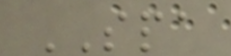SPA
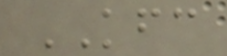KFC
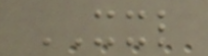XXL
